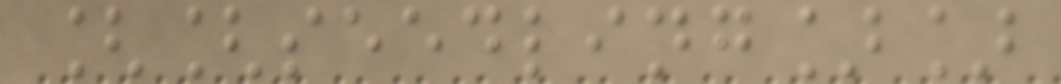[[seedling]]
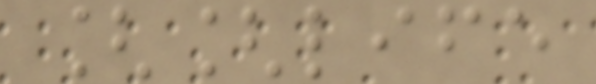[[life
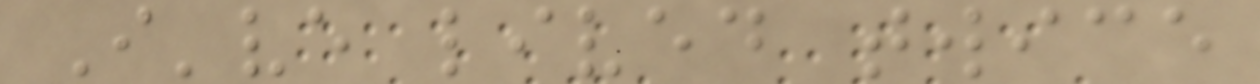I've lived twice
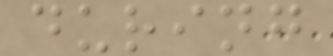during
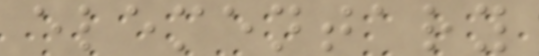elementary
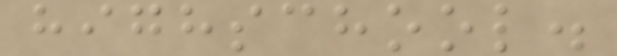highschool.
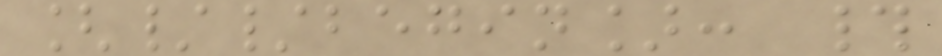[//begin]: #
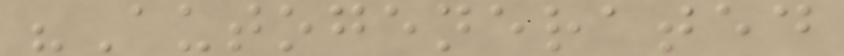"Autogenerated
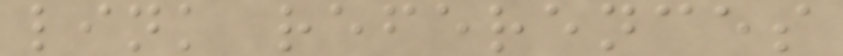link references
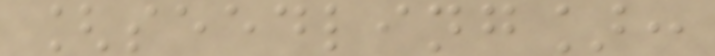[seedling]:
